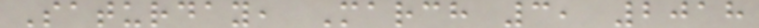Saturday, March 3, 2018
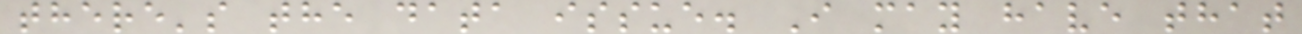there's the data issue. I may have that
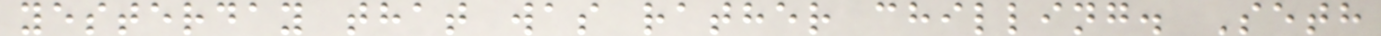yesterday that was rather chilling. Seth
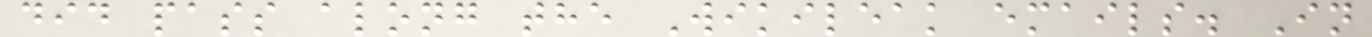did pass along the Wikileak emails. In
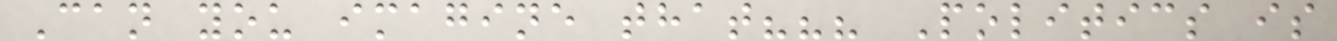Can you imagine that??? Politics is
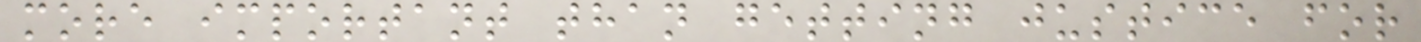more important than getting justice for
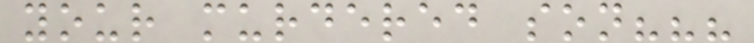your murdered son???
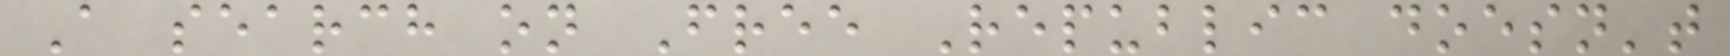A search on Free Republic doesn't
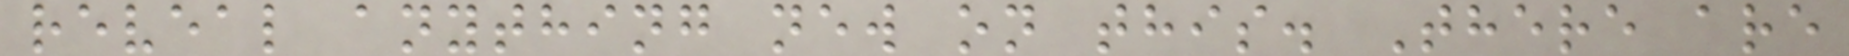reveal anything new on this. There are
